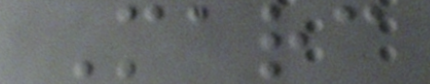Marc
